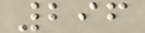296
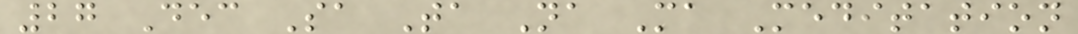27 Dec Sa Ta Na Ma Meditation
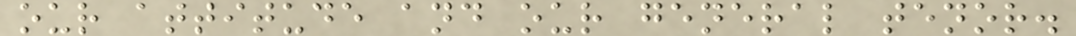our attitude and our general tenor.
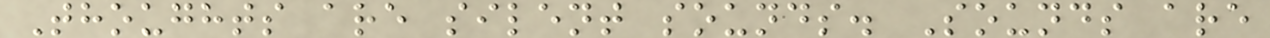Thoughts are silent sounds. Sounds are
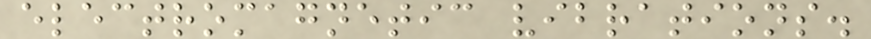electromagnetic vibrations.
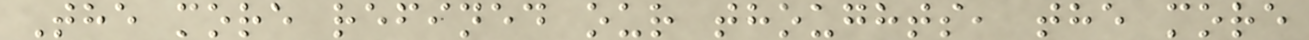The more refined our thoughts, the more
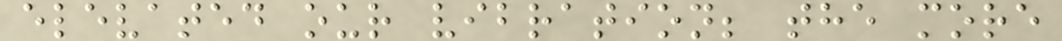elevated our vibration; the more
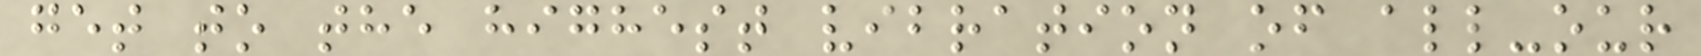get to the highest vibration of all-our
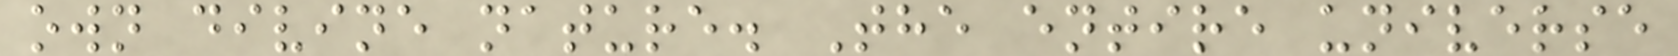own divine nature. The entire universe
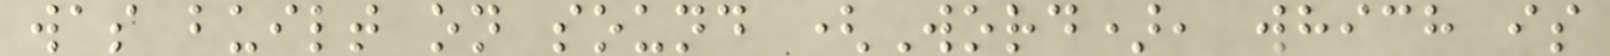was built on sound (Word), which is
